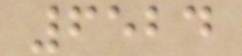6524
